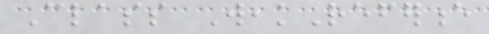Class WeakReference
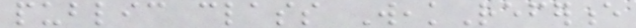public class WeakReference
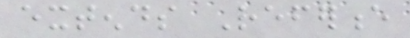extends Reference
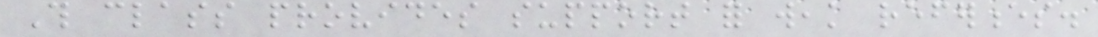This class provides support for weak references.
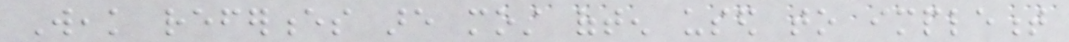Weak references are most often used to implement
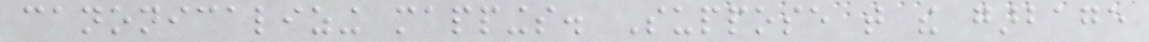canonicalizing mappings. Suppose that the garbage
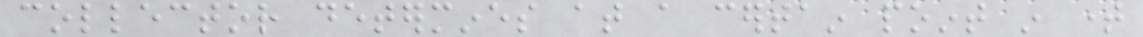collector determines at a certain point in time
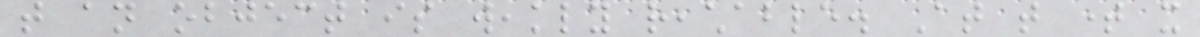that an object is weakly reachable. At that time it
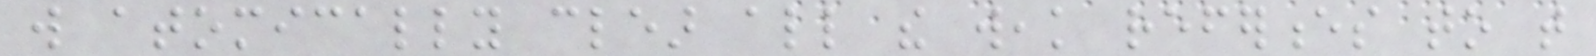will atomically clear all the weak references to that
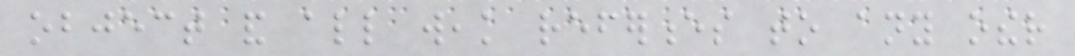object and all weak references to any other
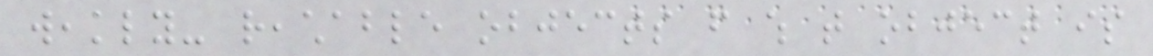weakly- reachable objects from which that object is
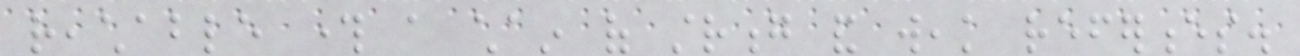reachable through a chain of strong and weak references.
